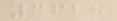3628
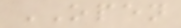OPEN
